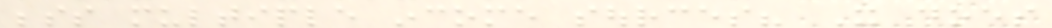besides multiple income sources? It does
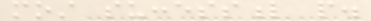most successful people.
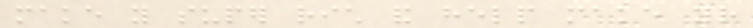make you super rich and help make your
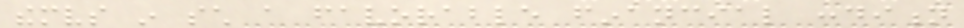themselves in such a favorable financial condition
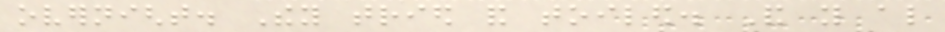overnight. They tried and toiled. And you also
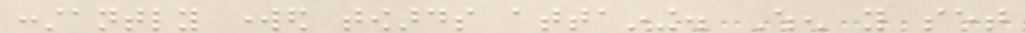constantly worked towards attaining. When you set
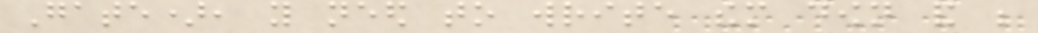Gate), you need to write them down and be
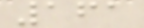161
